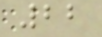22
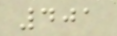401
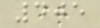405
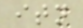itn
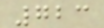723
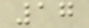17
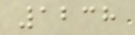1238
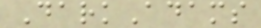DarkAdams
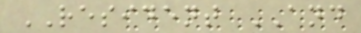RESIDENT AND
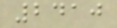2410
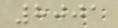8001
